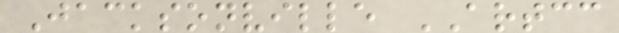Jacksonville ARTCC
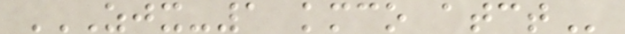ZJX-1 KMCO ATCT
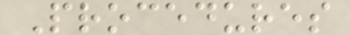Procedures
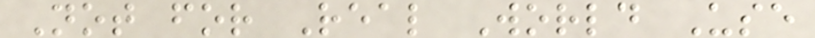Not for Real World Use
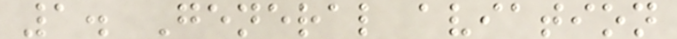1. General aviation
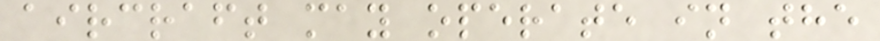aircraft may operate in the
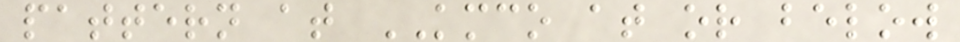pattern at KMCO at or below
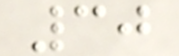30
